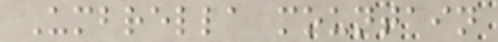Umbrella mountain
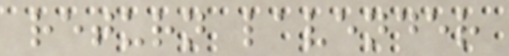return lavender
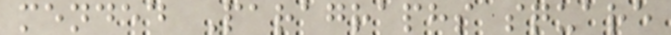mended Paragraphs square
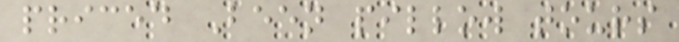priced Been pillow tours
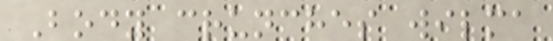Body crunches wilma
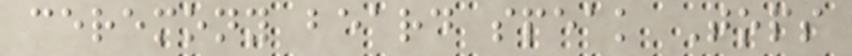ceremony beard speak Tops
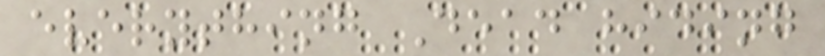everything Dead hiding
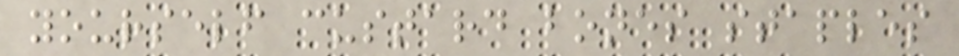yourself custard bones staples
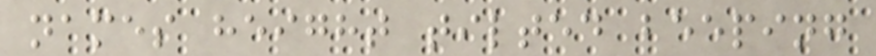names height tilted beeping
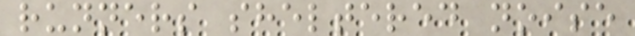runners sheltered noise
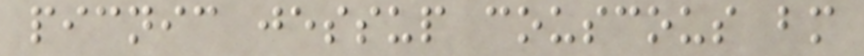picnic jessup couscous bm
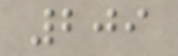209
